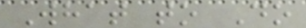What to Do
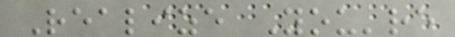Realize You're
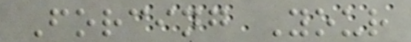Forcing Your
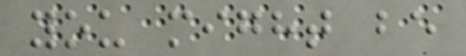you might be
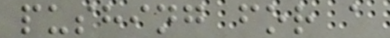pushing for a
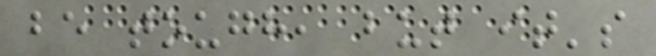be tough, but it's
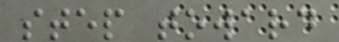step toward
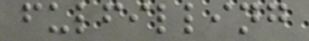fulfilling
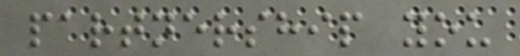partnership you
